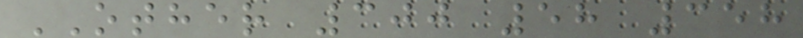OTHER 300 58 358
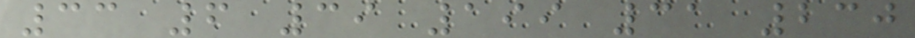33 6 39 199 31 230
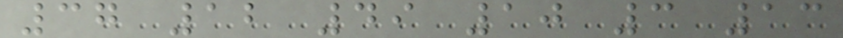37 12 49 10 3 13
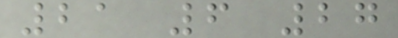21 6 27
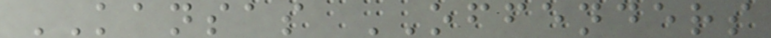KANSAS OFFENDERS
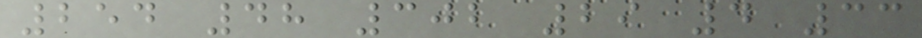254 48 302 29 4 33
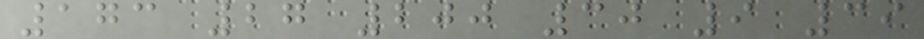173 27 200 30 9 39
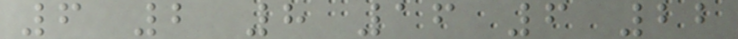6 2 8 16 6 22
